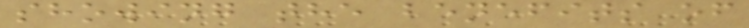showing the benefits of
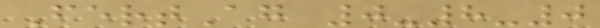FertAg 0-8-0
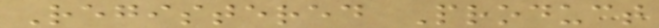Registered Product
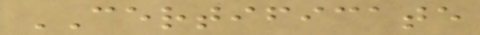CERTIFICATE
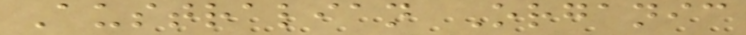Australian Organic
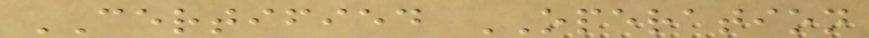CERTIFIED OPERATION
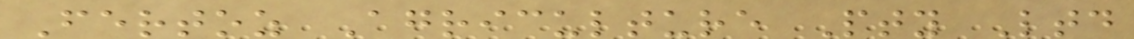Fertoz Agriculture Pty Ltd
